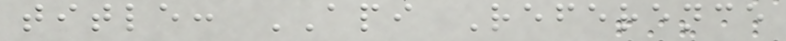title: API Reference
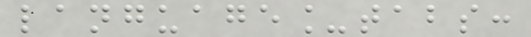language_tabs:
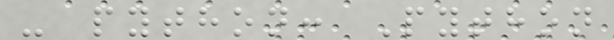- python: Python
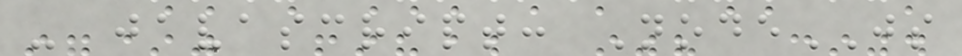- javascript: NodeJS
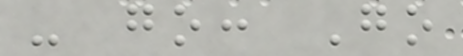- go: Go
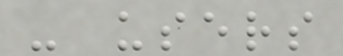- users
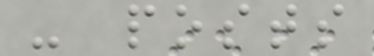- posts
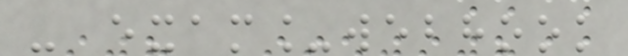- exam_webhook
